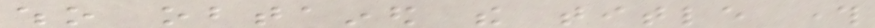who obtained the title through
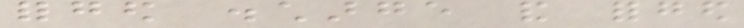forged discharge and forged
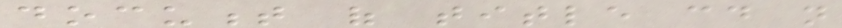document of title could not
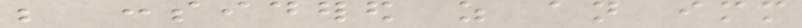be considered as an immediate
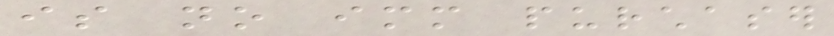is no immediate purchaser
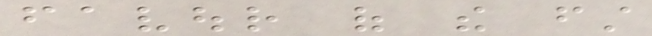favour of the first
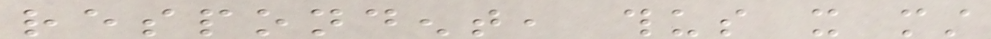respondent, thus it must
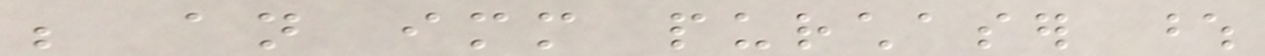be an immediate purchaser whose
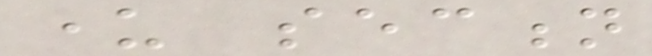under section
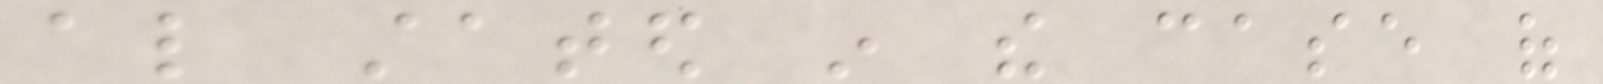also stated in the case of
